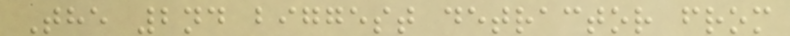The 2nd biggest detractor from
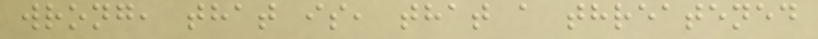wrong, that is, that a threatened
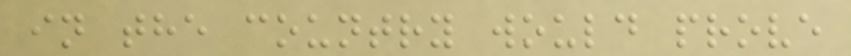in the country would prove
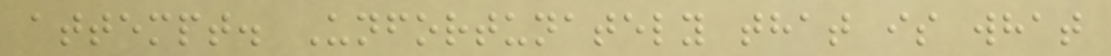attempt. Unfortunately that is what
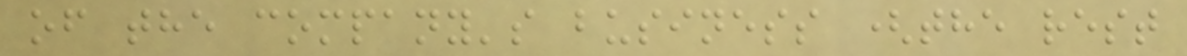of the company's business (the rest
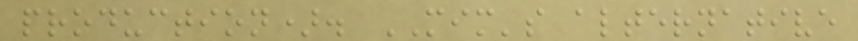production). MIM's alternative
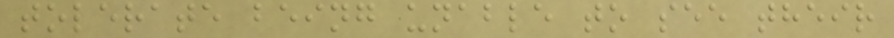tolerate being unable to see their
